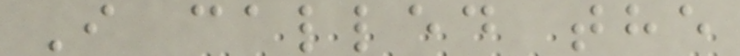I called the
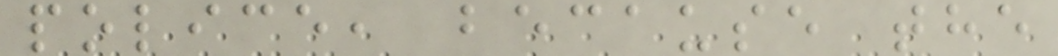police, because the
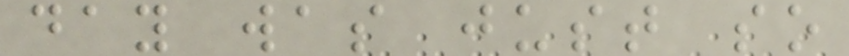day was just so
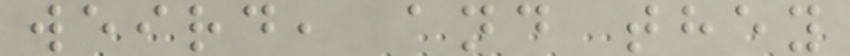weird, and they
